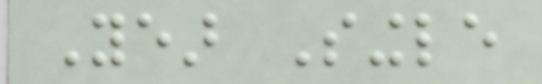Year Single
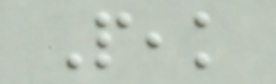Peak
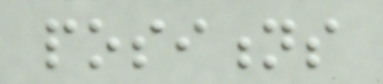positions
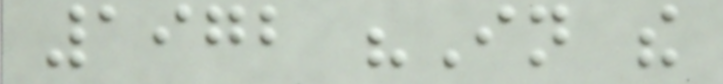1972 "In the
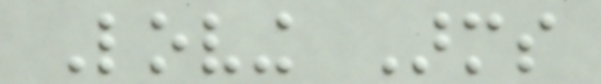Loving Arms
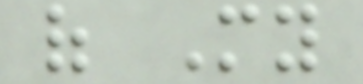of My
